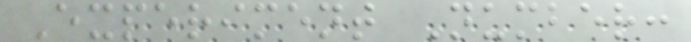Experiment Number:
